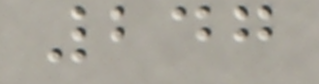247
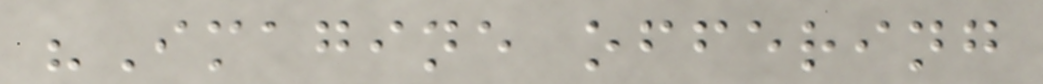"Imagine offering
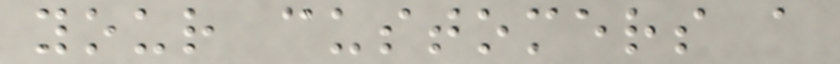your customers a
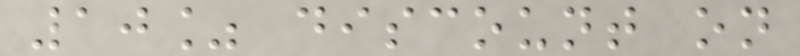10% discount on
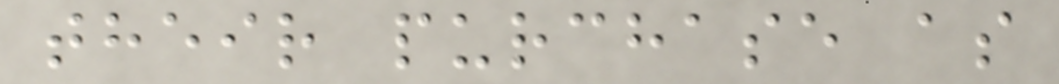their purchase as
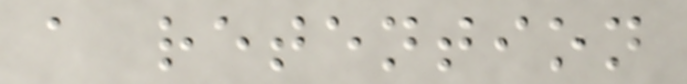a retention
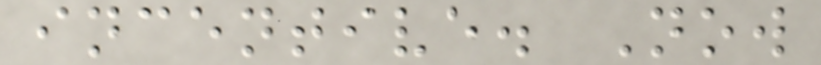incentive. Now
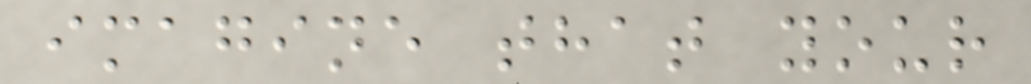imagine that your
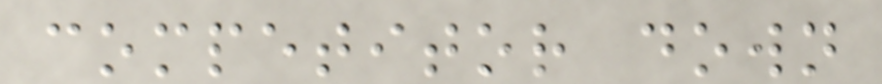competitor down
